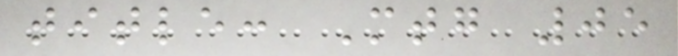title: Mtg 05
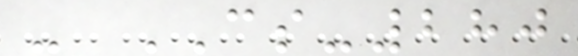- CS-280
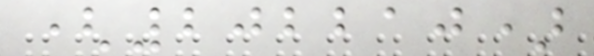(202210)
